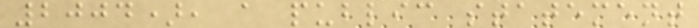2004), a public statement
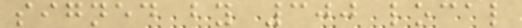signed by 300 local
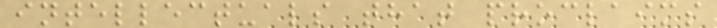intellectuals that proclaims
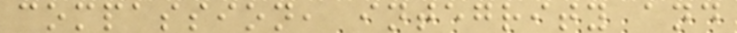compassion, integrity and
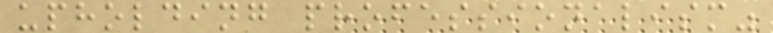upholding professionalism"
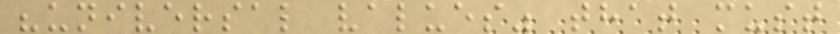"universal values" that must
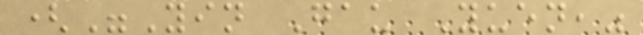("Yin Gau Yuen,"
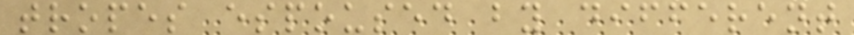tropes espoused by different
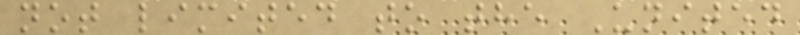not limited to the United
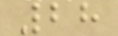28
